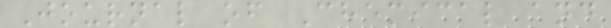Journal of Chemical and
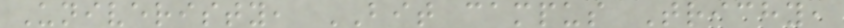Univeristy, BIT campus Trichy,
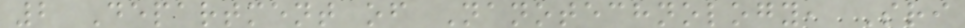2 Department of Nanotechnology, Sri
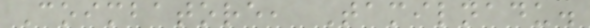Coimbatore, Tamilnadu.
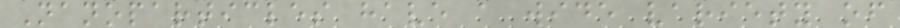Nanoparticles have a wide variety of
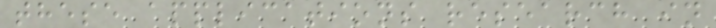these applications research in
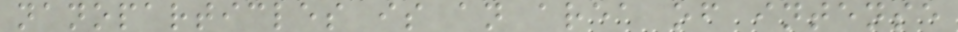nanoparticles is an area of intense
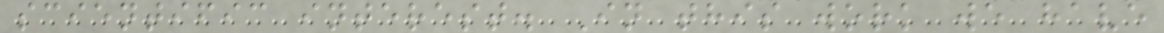scientific interest. In this work we have
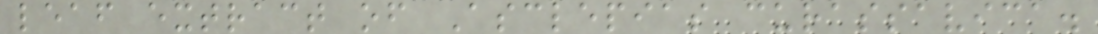leaf extract of Asclepias curassavica.
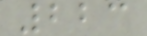223
